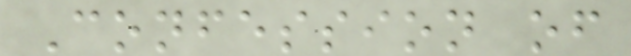Confession of
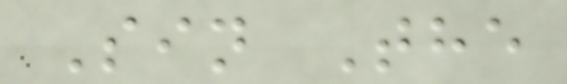Sin The
